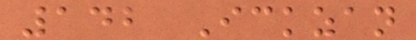142 Ickzan
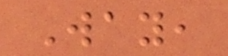Way,
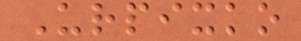Urpixko
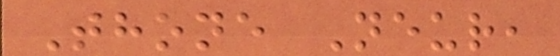Thone Neur,
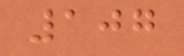107
